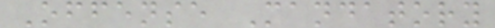Offense Mandatory
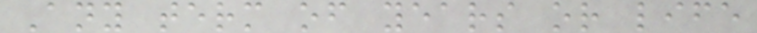Any term of years or life
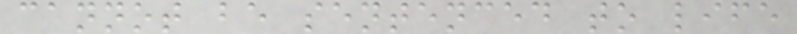cannot be sentenced to life
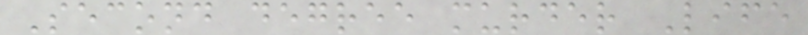Second degree murder Life
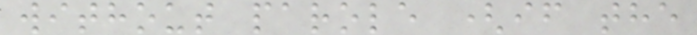without parole (if the
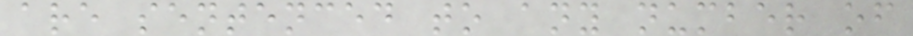are sentenced to any number of
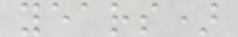years)
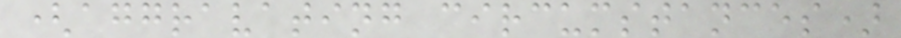(aggravating circumstances)
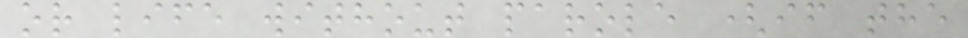or life without parole (if the
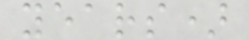years)
